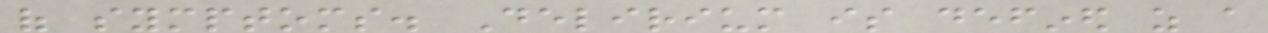of symptoms. Delirium is defined as a
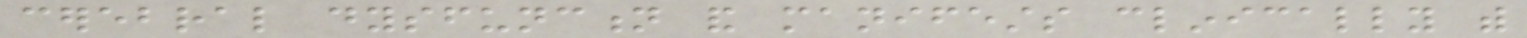cerebral dysfunction and manifests clinically with
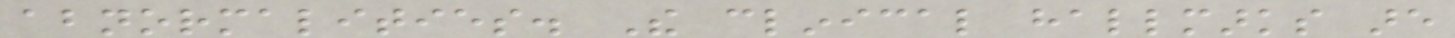abnormalities. The clinical hallmarks are
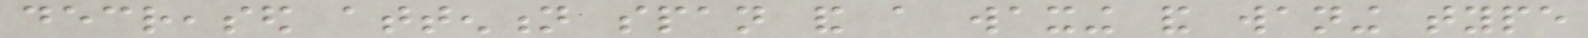decreased attention span and a waxing and waning type
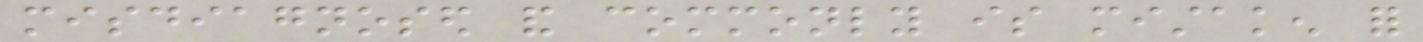misdiagnosed and commonly is mistaken for
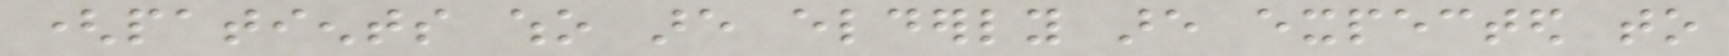(patients who are elderly are expected to
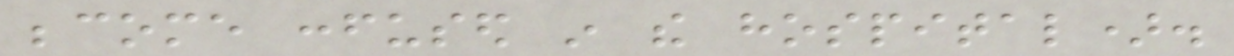become confused in the hospital).
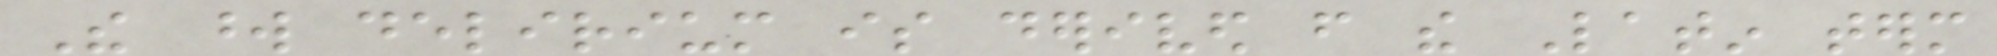The word delirium is derived from the Latin term
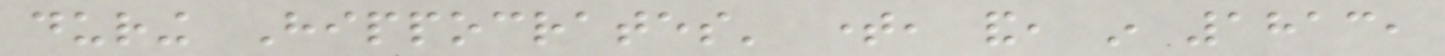during Hippocrates' time, and, in 1813,
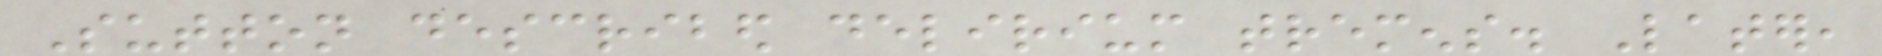Sutton described delirium tremens. Later,
